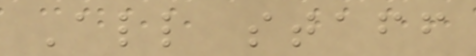All staff
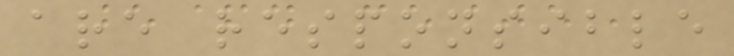are responsible
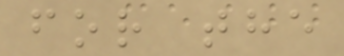for the
